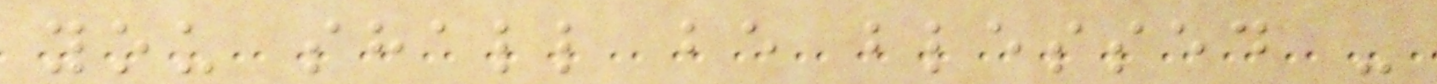you shall be blessed -
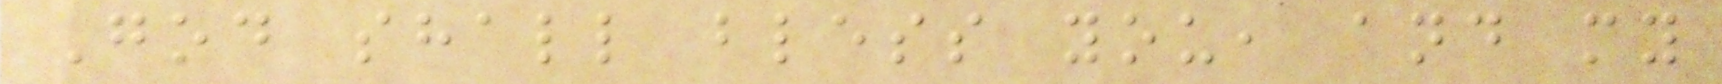God shall bless you, and my
